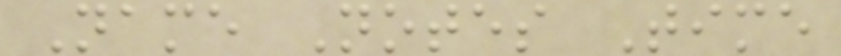Name Notes Time
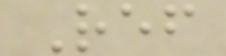Ref
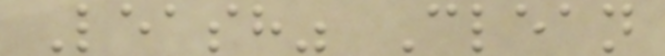Leash" Clean
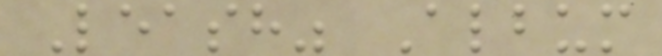Leash" Album
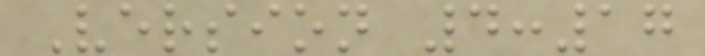Version 4:17
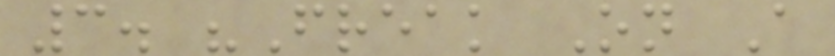3. "Freak On A
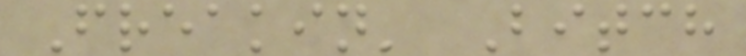Freakin' Bitch
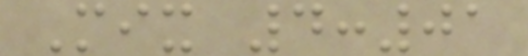Mix 4:01
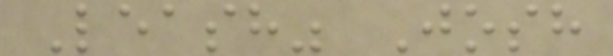Leash" Josh
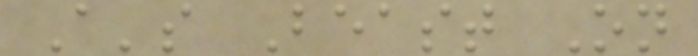A's Beast On
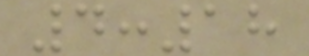4:18
